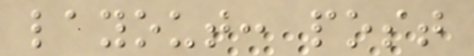layout: post
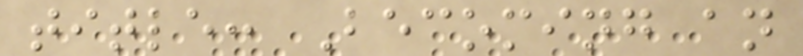title: Becoming an
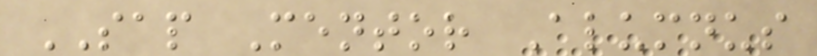SAP Mentor Alumnus
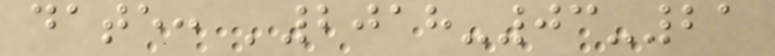date: '2018-03-21
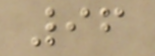96
